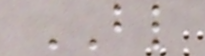BL
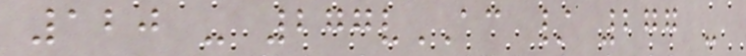120 - 277vAC / 277 -
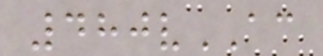480vAC
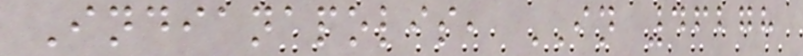Indianapolis, IN 46278
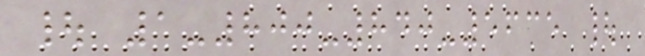| 1-800-840-5635 |
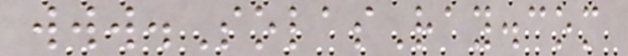www.SolasRay.com
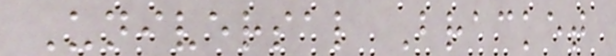Universal Bracket
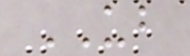UB
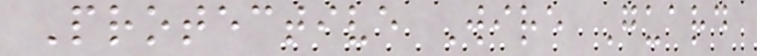Protective Wire Guard
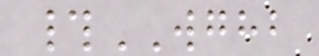#WGHB
